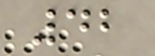42
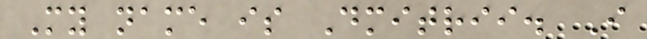My name is Dmitrii. I
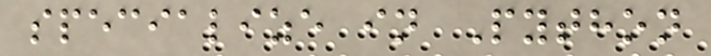specialize in Python
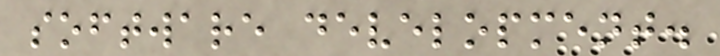software development.
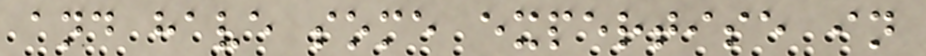and have some expertise in
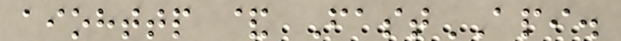aiohttp & FastAPI.
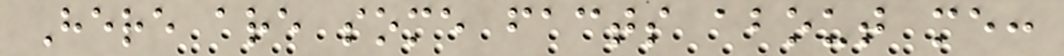Here are some facts about me:
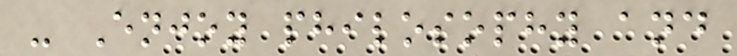- Enjoy philosophy and
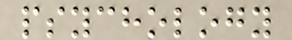psychology
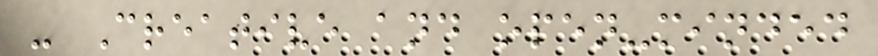- Creative and open-minded
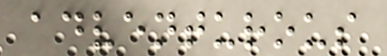adventurous
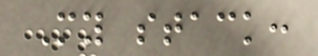My stack:
